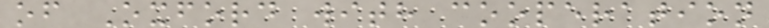of Oxford with cooperation
